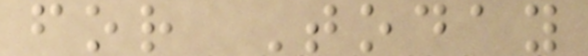for Today
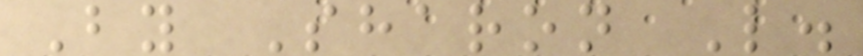By Sharon L.
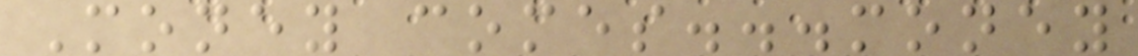Money comes...money
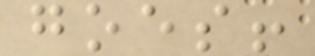goes!
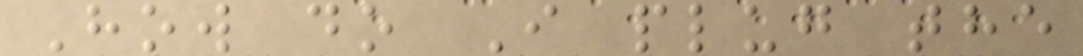How do I plug the
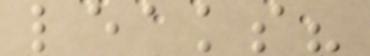leaks?
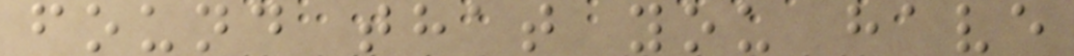found that you have
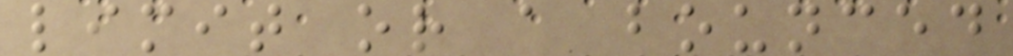limit or a bounced
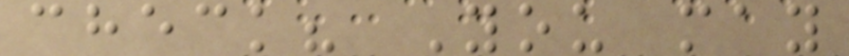check? You may
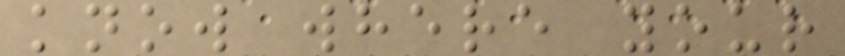know where your
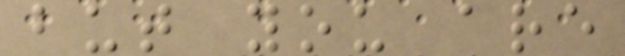but you are
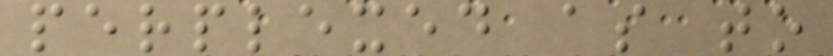perplexed as to
